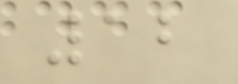12
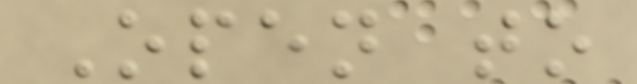Open to
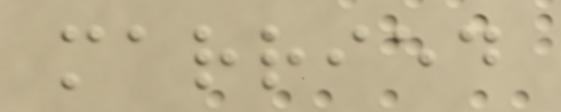married
